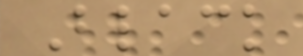Black
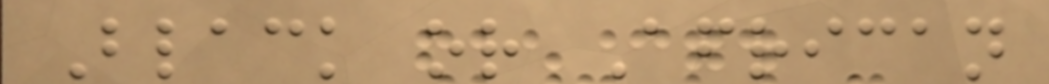Black or African
